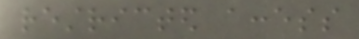restricted access
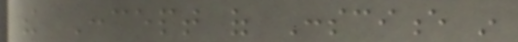the Concept of Conscience in
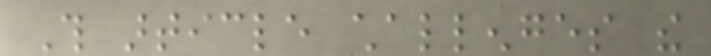This article challenges the
